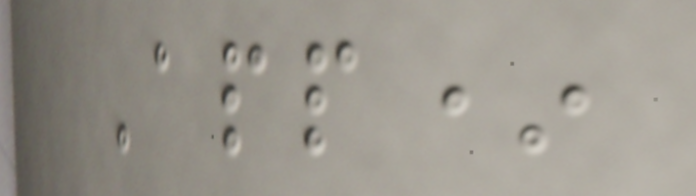App*
